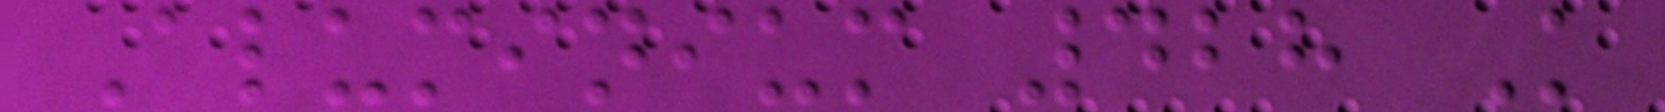Aluminium 428 K
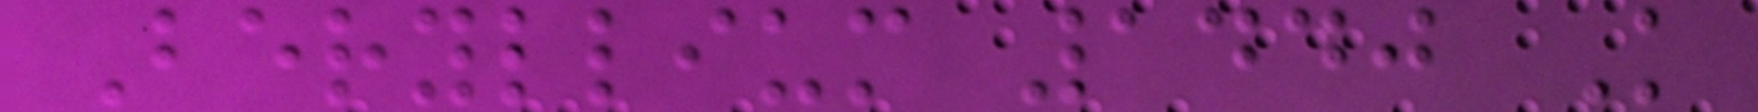Beryllium 1440 K
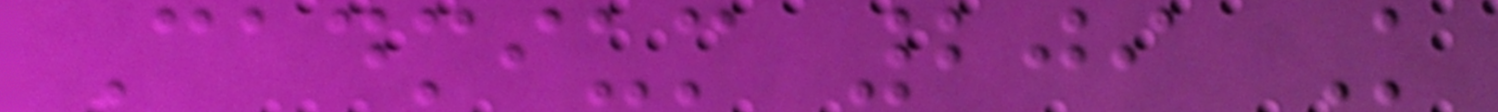Cadmium 209 K
